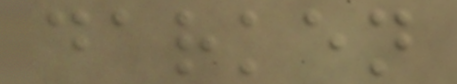darken
